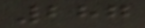287
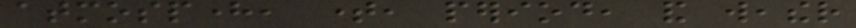atmosphere, time, period, and weather
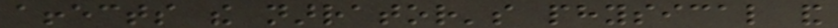affects the narrator's physical and
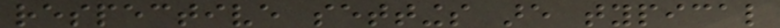respective settings are typical
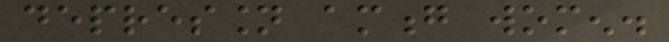depression among women.
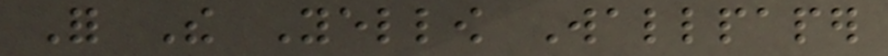For The Yellow Wallpaper
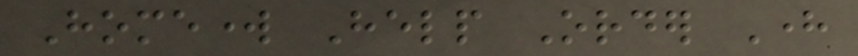Homework Help Order Here
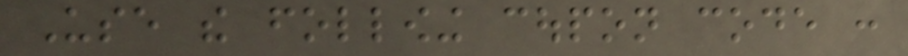Use the following coupon code :
